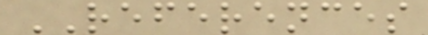REFERENCES
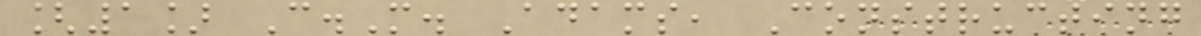[1] C.M. Adams, Constructing
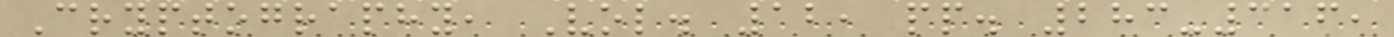Cryptography, Vol. 12, pp. 283-316,
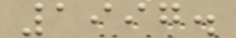1997.
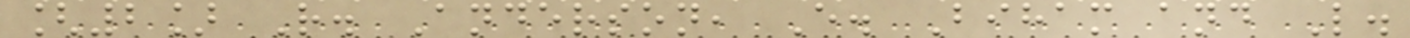[2] R. Anderson, E. Biham and L.
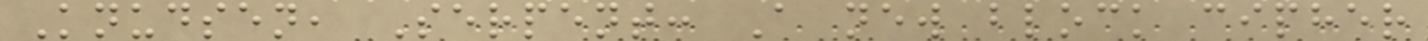Knudsen, Serpent: A new block cipher
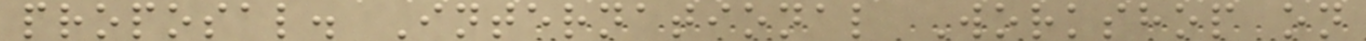proposal. International Workshop on
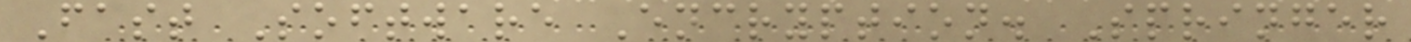Fast Software Encryption. Springer
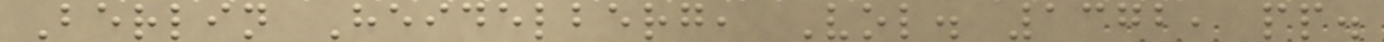Berlin Heidelberg, Vol. 1372, pp.
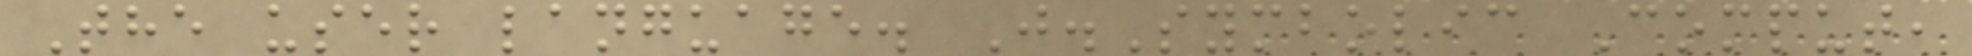The user language. J.Symbolic Comput,
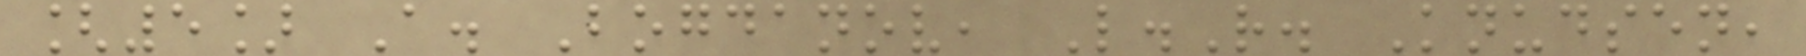[5] A. Bogdanov, L.R. Knudsen,
